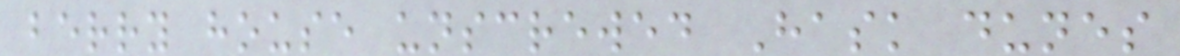berry house unscrewed Hask dunes
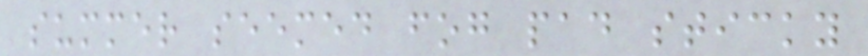summer seemed fog pad sticky
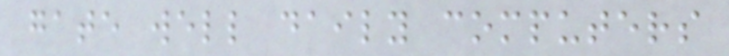gate well daily computers
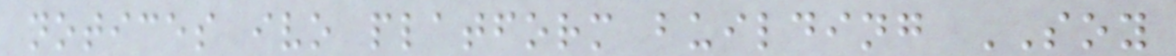notices ivo platform building SOY
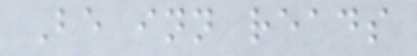Be inn reads
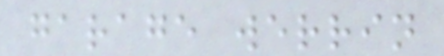garage werrin
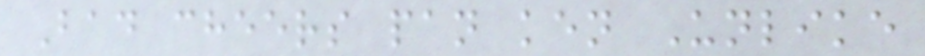Bad cheers pan ken Unlike
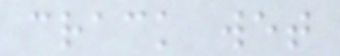crack wet
